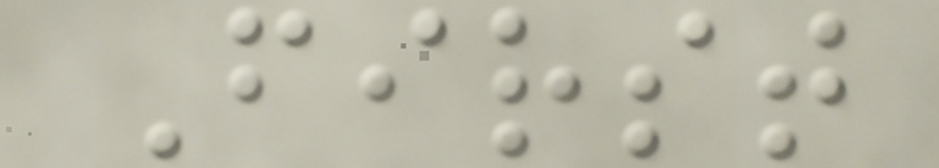First
